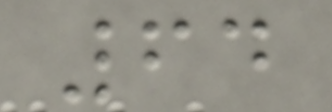64
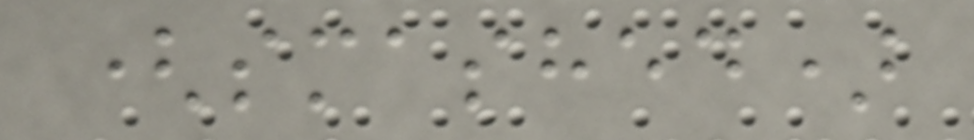(smashed)
